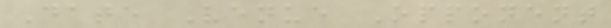Date Venue Opponent
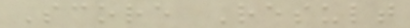Score Result
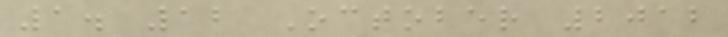1. 12 October 2012
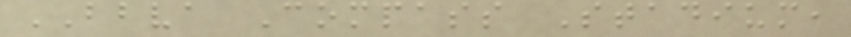BBVA Compass Stadium,
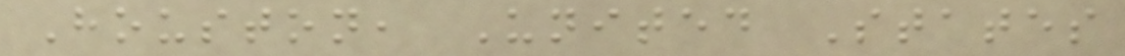Houston, United States
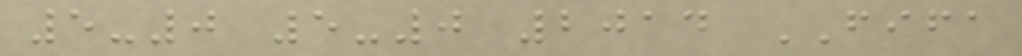5-0 5-0 2014 FIFA
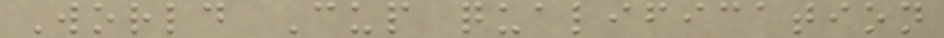World Cup qualification
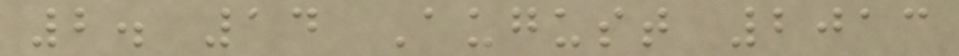2. 14 August 2013
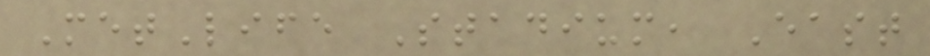MetLife Stadium, East
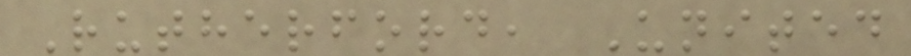Rutherford, United
